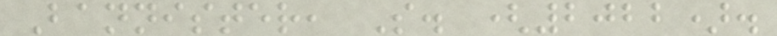Bannister, S. (2022).
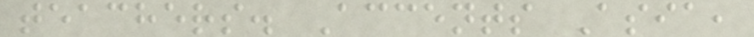teachers. Accents Asia,
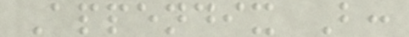Appendix B:
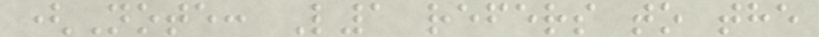(Note: L1 refers to the
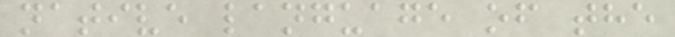native language of the
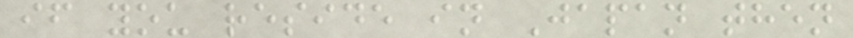if you reside in Japan then
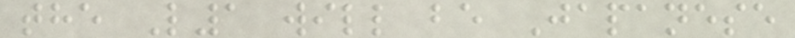the L1 will be Japanese
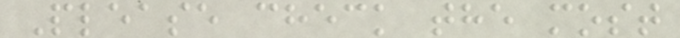Please check the most
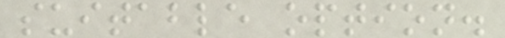suitable option.
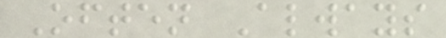Often Always
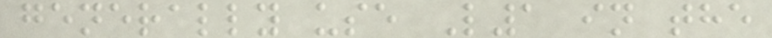generally use L1 in the
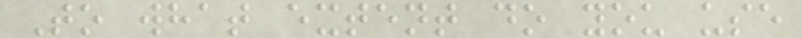To what extent do you use
